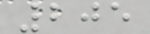205
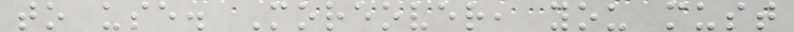to use. Moreover, you must
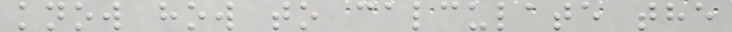know how to calculate the
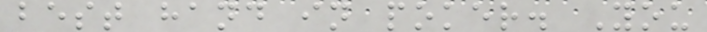best hand in poker. You
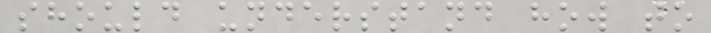should understand how to
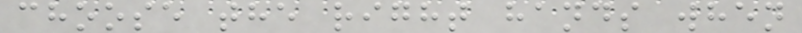choose the right hands when
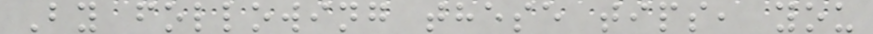By following these tips, you
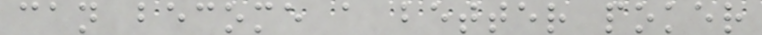can become a better poker
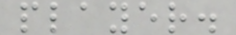player.
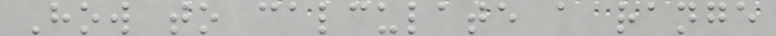How to calculate a range
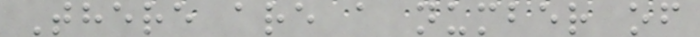There are a number of
